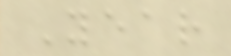Year
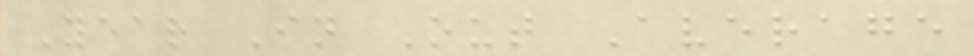Year In Out Average
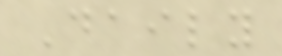Daily
